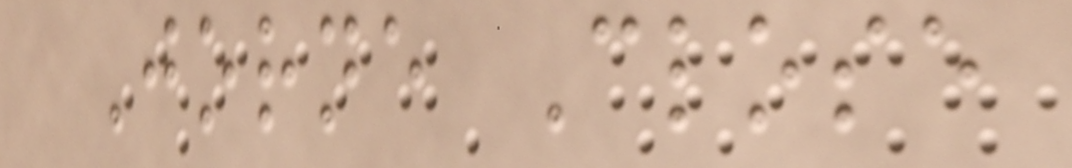Jorne Close
